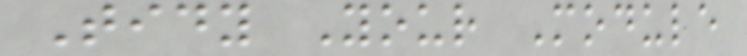Tidy Your Module
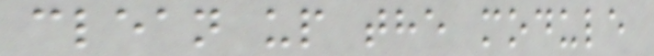clean up the module
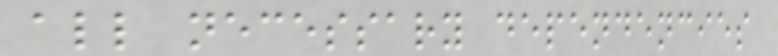all necessary dependencies
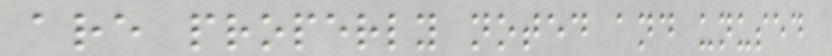are properly noted and unused
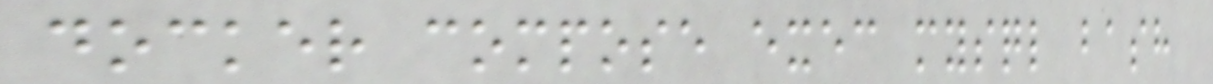docker compose exec mysql bash
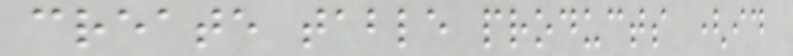create table products (id
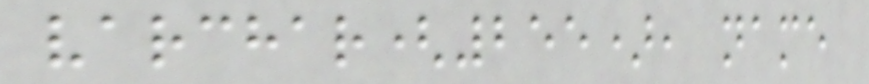varchar(255), name
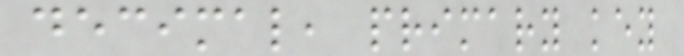decimal, primary key
